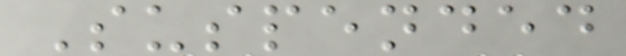Suspended
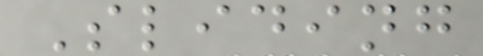Sliding
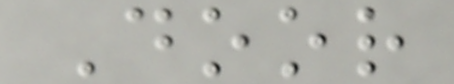Door
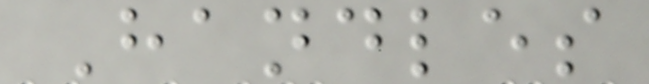Handles
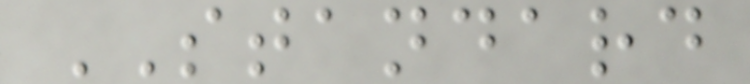STANDARD
